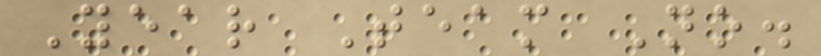Year Team No.
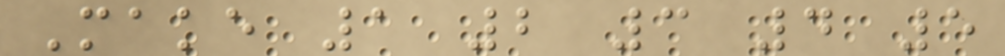Make 1 2 3 4 5
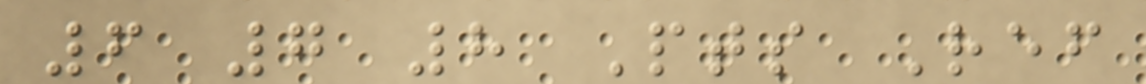6 7 8 Pts Ref
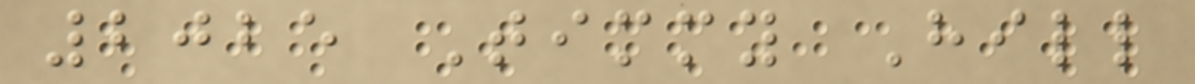2025 Timmy Hill
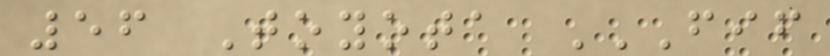56 Toyota FIF
